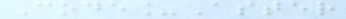Code_Aster
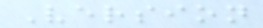Version
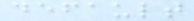default
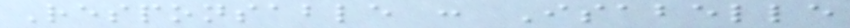Responsable : Isabelle
